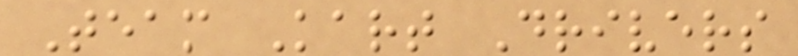Team Kart Drivers
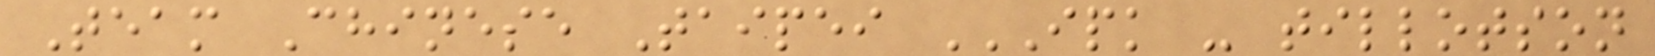Team Chinese Taipei IPK - TILLOTSON
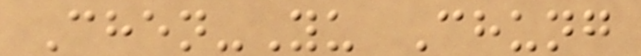Chen-Yu Chung
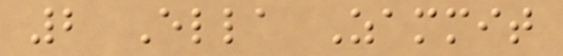2 Ella Zammit
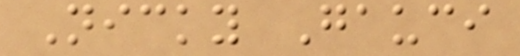Nicky Gauci
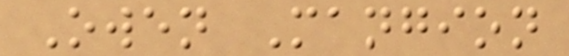Owen Mangion
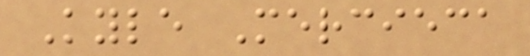Kyle Mercieca
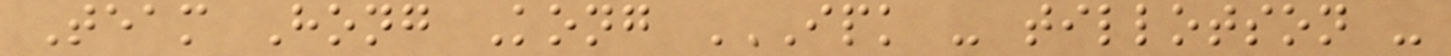Team Hong Kong IPK - TILLOTSON -
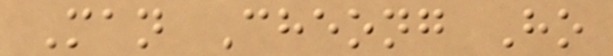Man Cheong Ho
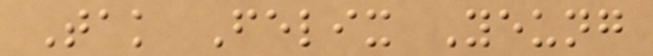Tak Felix Yeung
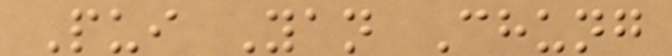Pui Yan Chung
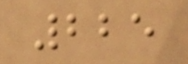225
